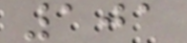101
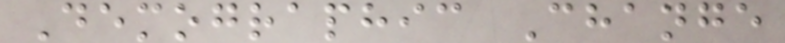Demographic Change
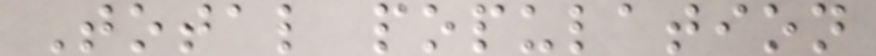Total population
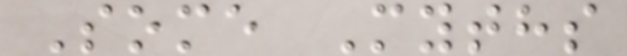Some Myths
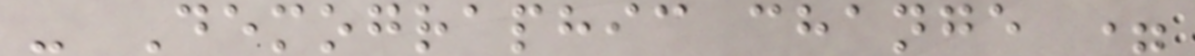- Demographic change =
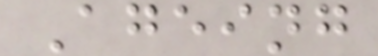Ageing
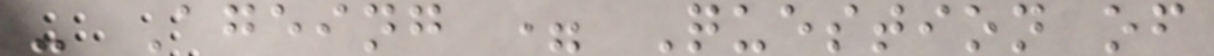- Ageing = Question of
